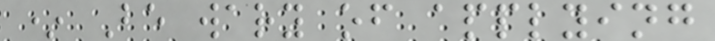* Be wary of applying
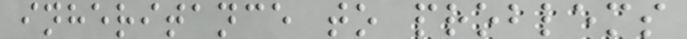inheritance to problems
